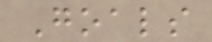Goals
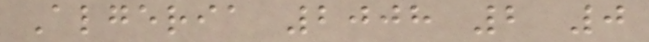Algeria 2008 2 0
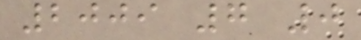2009 7 0
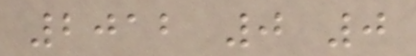2012 0 0
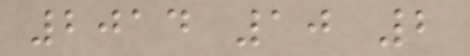2014 10 2
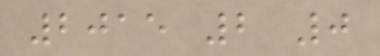2015 2 0
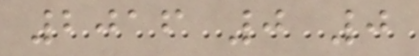2016 0 0
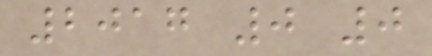2017 0 0
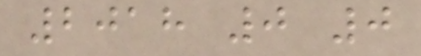2018 0 0
